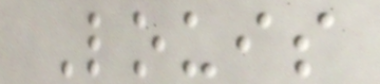Louis
